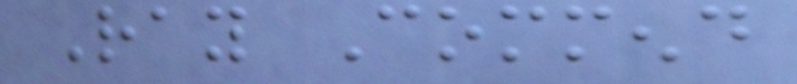Ray Commend
